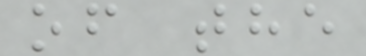of the
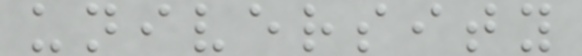university
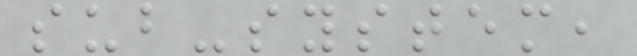sub-system,
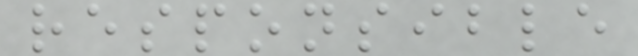responsible
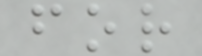for
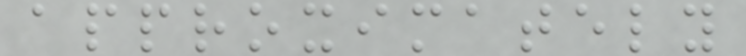approximately
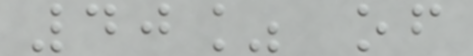40% of
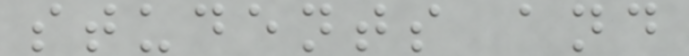students and
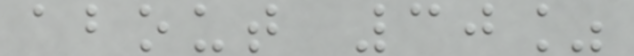about 30%
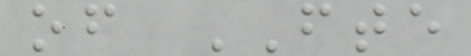of FTE
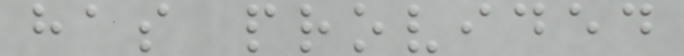has provided
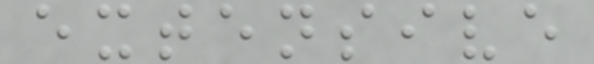extensive
